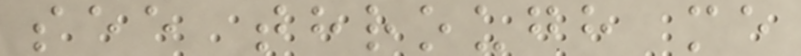see through me
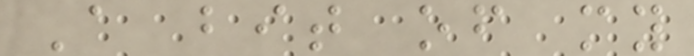A bit of my
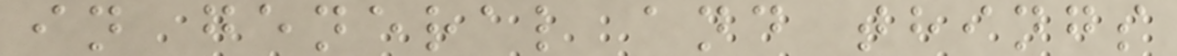in general and things
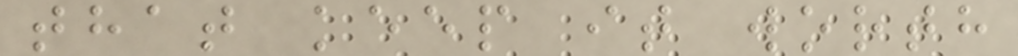that keep it worth
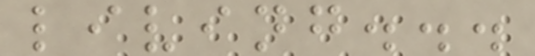living...
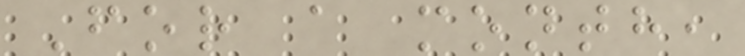For a month,
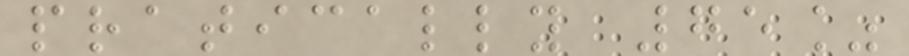pratically 75%
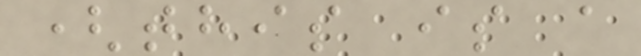(this is a
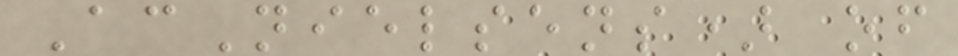AcNielsens) of
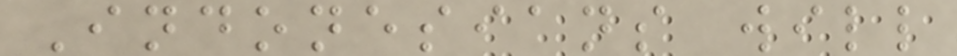Indonesians will
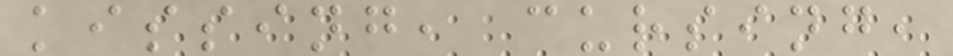kissing, cursing,
